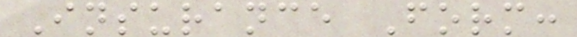Insurance Form:
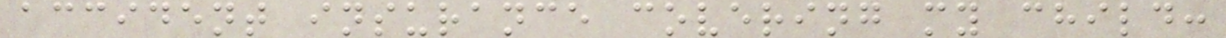accident insurance covering my child:
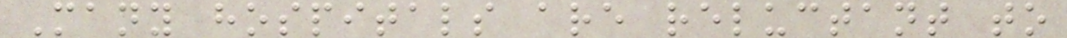Many hospitals are reluctant to
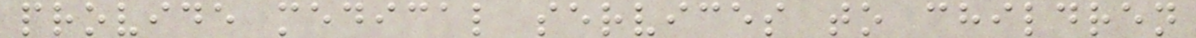provide medical services to children
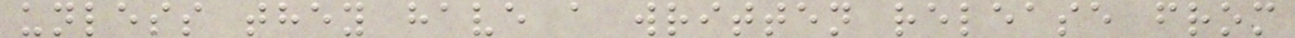unless they have a written release from
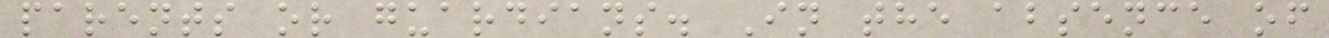parents or guardians. In the absence of
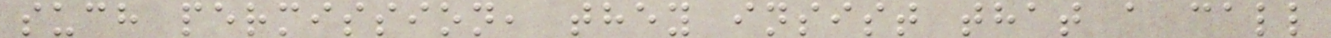such permission, they insist that a call
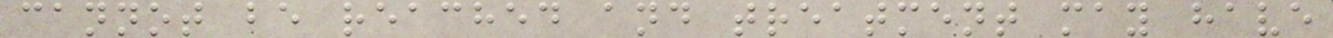cannot be reached and treatment may have
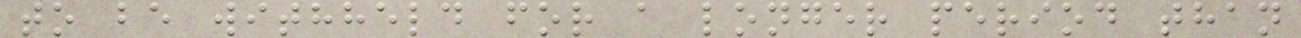to be withheld for a longer period than
